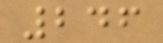246
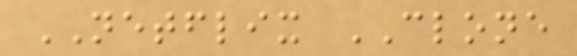NETFLIX CLONE
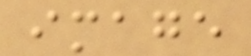image
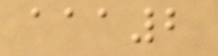aaa2
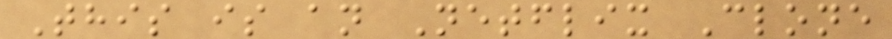This is an Netflix Clone
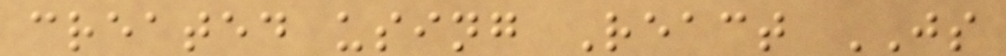created using React JS
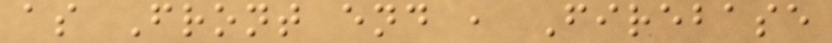as Front end , Firebase
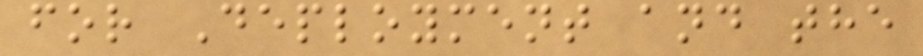for Deployment and the
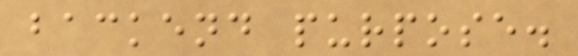backend purpose.
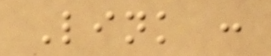Link :
